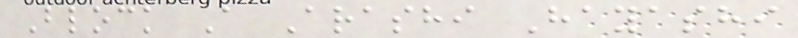Block A Arashi Hayashi
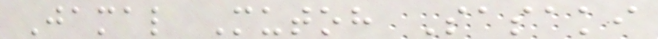Jamal Mutoh Sasaki
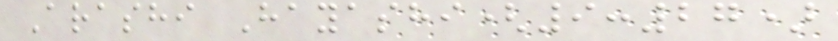Arashi Hayashi(9:27)
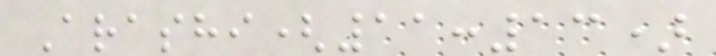Arashi(11:13)
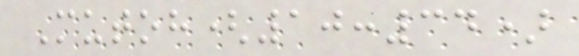Mutoh(10:34)
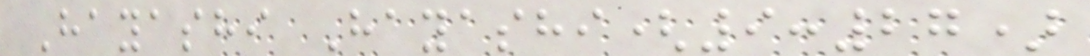Hayashi Hayashi(9:27)
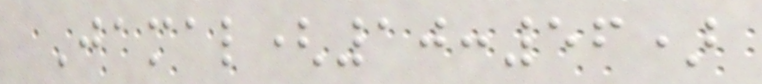Jamal(10:56)
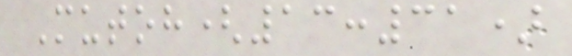Mutoh(13:31)
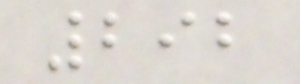292
